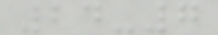24-7
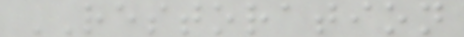RESTORATION
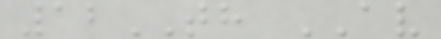12TH AV
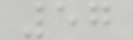57
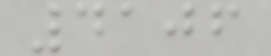4106
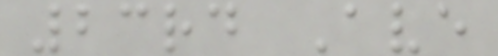23rd Ave
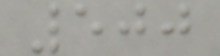500
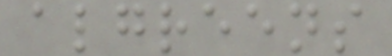algreens
